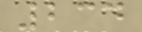234
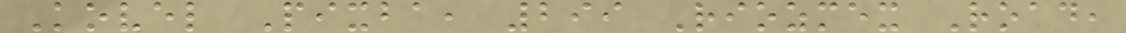Kovel Pixba, 299 Riozmex Road,
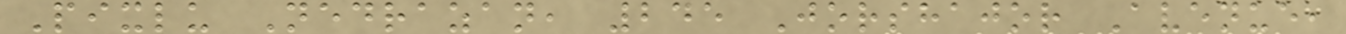Pixlu Nedrazan, 245 Jorshajor Avenue,
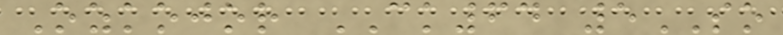Ozkojor CK64 5SO
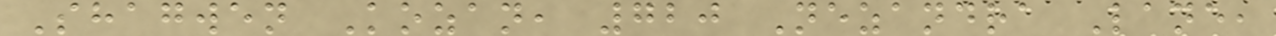Shagwen Kozan, 720 Nezandra Lane,
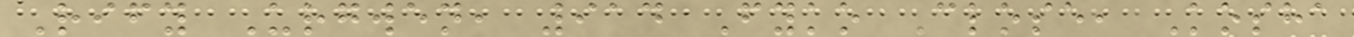Rify Urgwen, 914 Fyko Close, Kosha
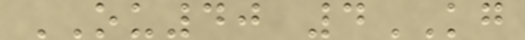OU40 4KG
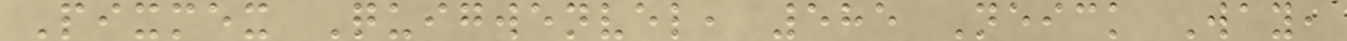Pixmex Quigwenvel, 585 Neick Way,
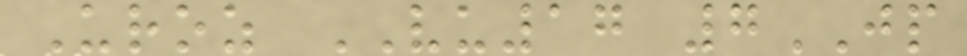Uroz VU17 7JP
